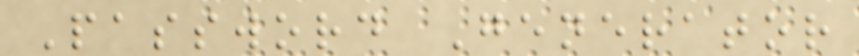Password Generator
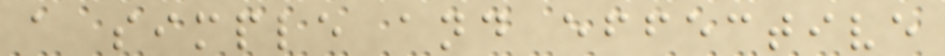a simple and effective
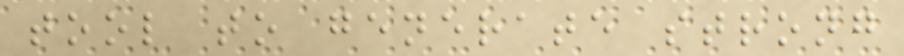tool to generate strong
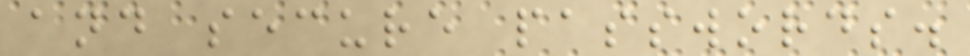and secure passwords.
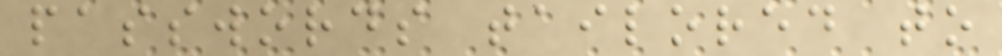passwords tailored to
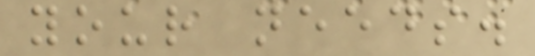your needs.
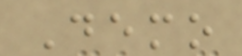Demo
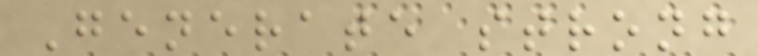Generate strong
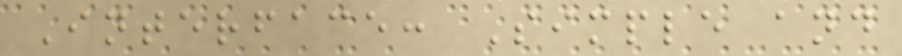Interface: Simple and
